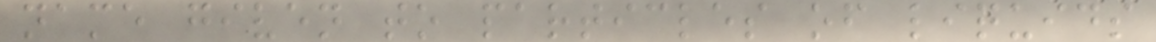name given to particles of liquids
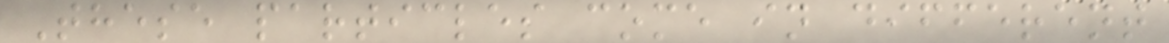These particles come in different
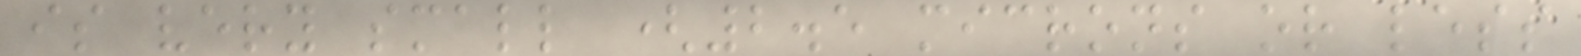is very small (2.5 microns or less
